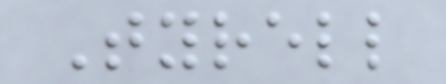Tyrell
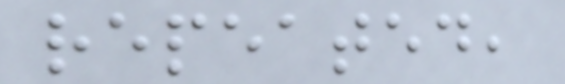repeated,
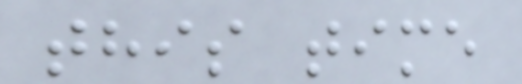this time
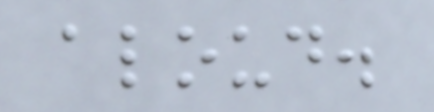aloud.
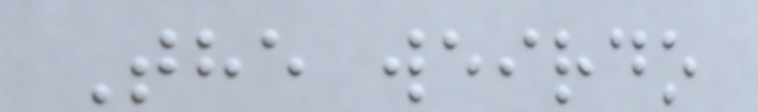The weirdo
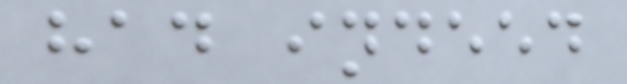had indeed
